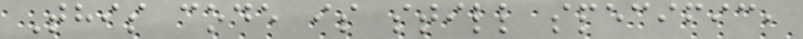This code is still specific,
